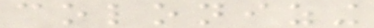colonizing
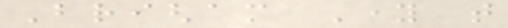Brigham Young that
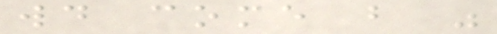would come but was
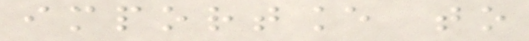importance to
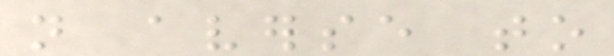not averse to
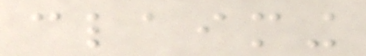claiming
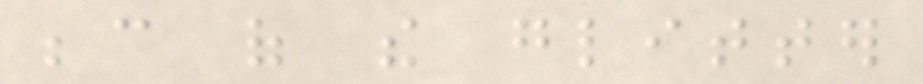because of the glitter
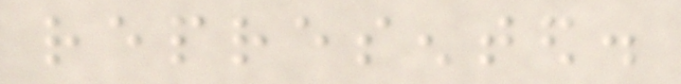represented.
